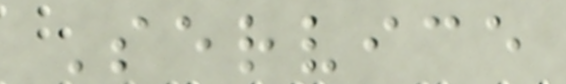Service
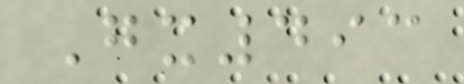Gx493
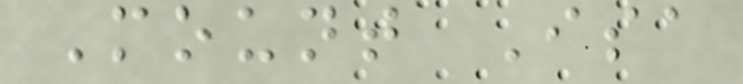Mount Isa
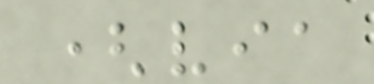(via
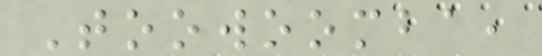Toowoomba,
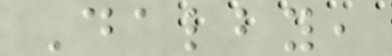Dalby,
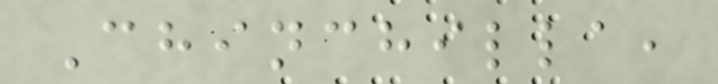Chinchilla,
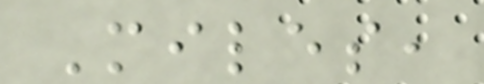Miles,
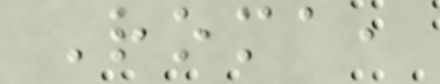Roma,
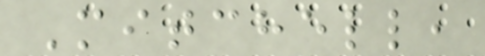Mitchell,
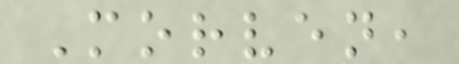Morven,
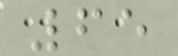65
